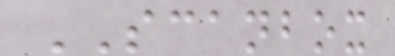SCANBOX
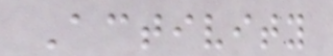Activity
